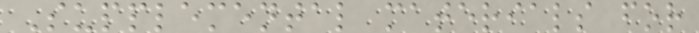Supplemental materials for
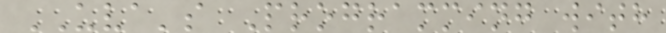UVA's Programming with
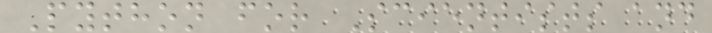Python for Scientists and
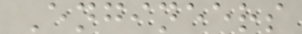Engineers
